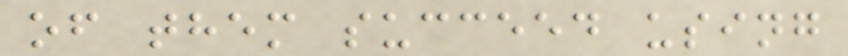of them succeed using
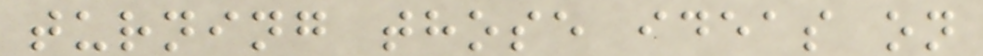turning those ideas on
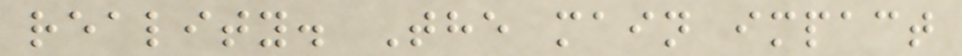reality. The main impact
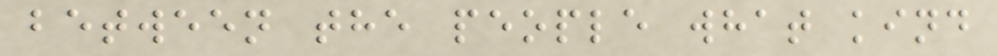between the people what kind
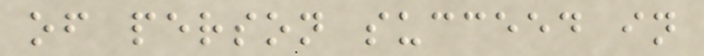of person succeed in
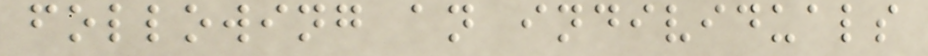following an individuals
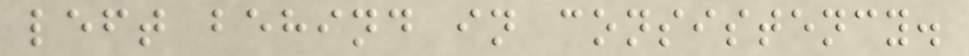left behind in consistency.
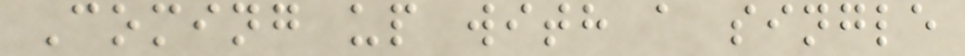Coming up with a single
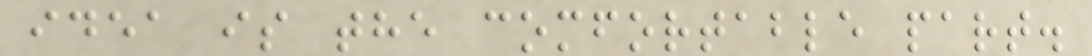idea is the comfortable part.
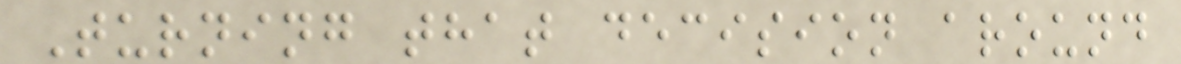Turning that decision around
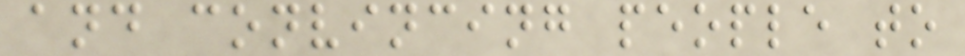and convincing people to
